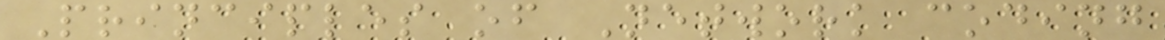Principles of Network coding
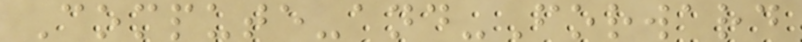Compute-and-Forward
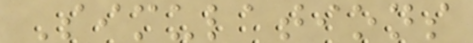Simulations
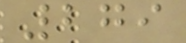279
